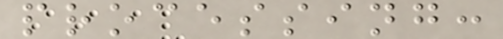processing:
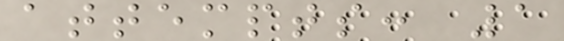attempts: 1
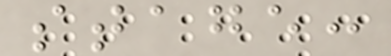stage:
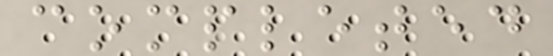completed
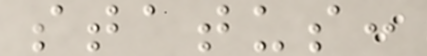status:
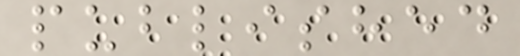published
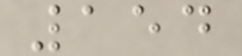154
